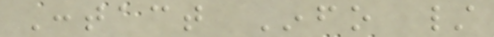Contact Info /
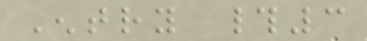Entry #3
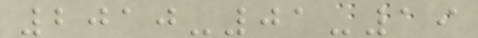2010-01-19
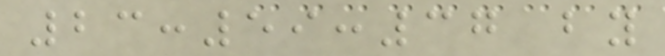23:59:37 by
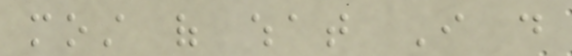most of what I do
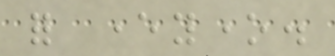for everyone.
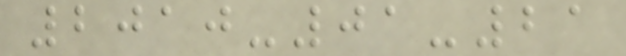2010-01-21
